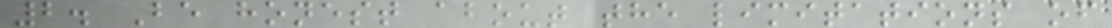2. Be honest about the limitations of
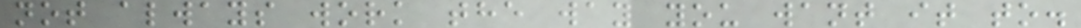not always work the way you want it to.
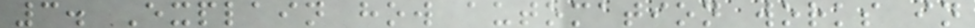3. Explain how automation works in
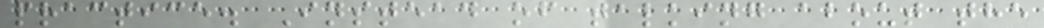practice. Instead of talking about the
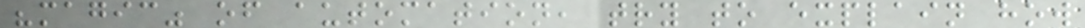"magic" of automation, try to explain how
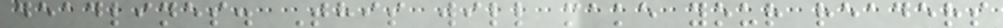deadlines. This will make your readers
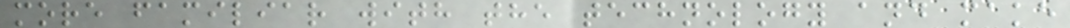more familiar with the technology and make
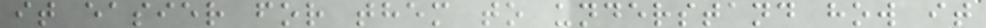it easier for them to understand how it
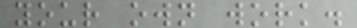your own work.
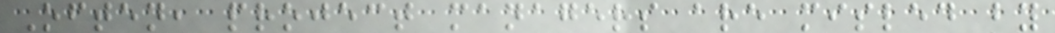Often, project managers are misled by
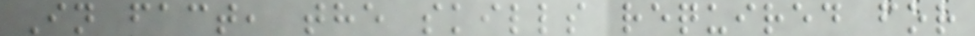In fact, the skills required for
